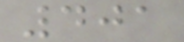401
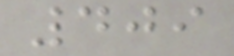409
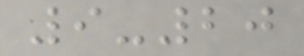9-20
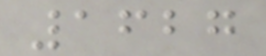1627
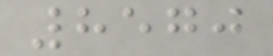8570
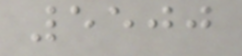5500
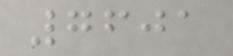7601
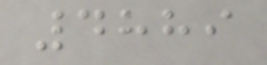4889
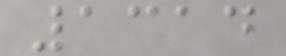1314
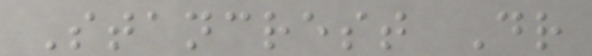Stancrest Dr
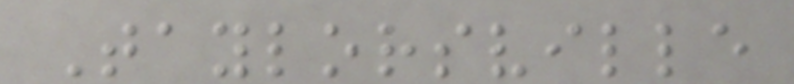Taylorsville
